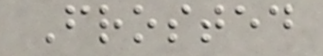Frosted
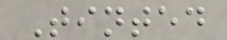Tinted
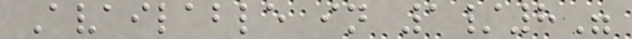Available in 1/8"
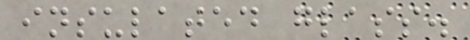insulated glass.
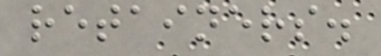retainers.
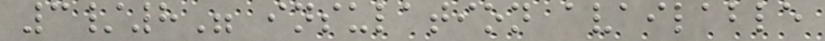3/8" insulation available
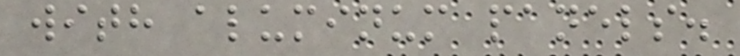with aluminum panels.
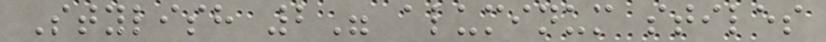Stylish 2" aluminum stiles
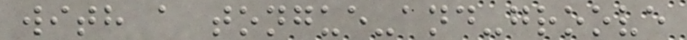with a tongue-and-groove
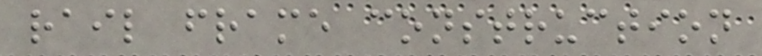rail frame construction
